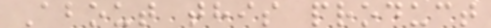About this product
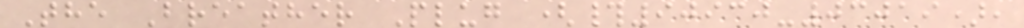The Breather Plug (#90930-03019),
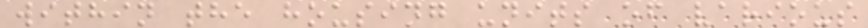within the housing units of various
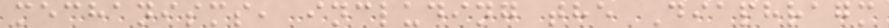mechanisms, including the Diaphragm
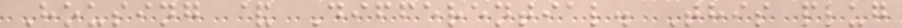Housing & Differential. This plug
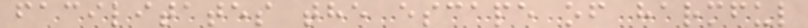facilitates the escape of harmful
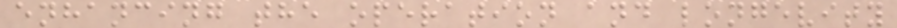enhancing the operation and longevity
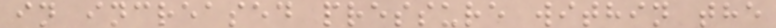in increased pressure within the
